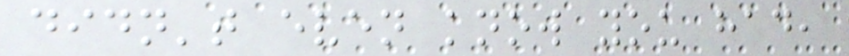didn't even know you had,
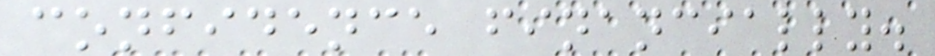confidence financially.
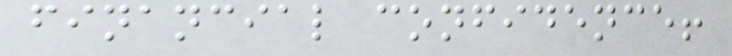financial confidence!
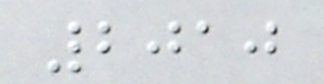2010
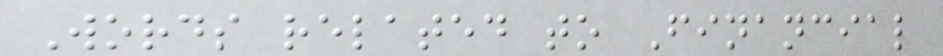Words related to Financial
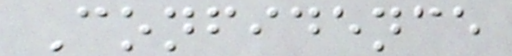Confidence
